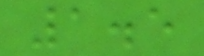1.5
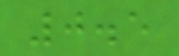0.5
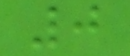0
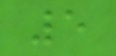5
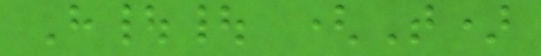H|| (T)
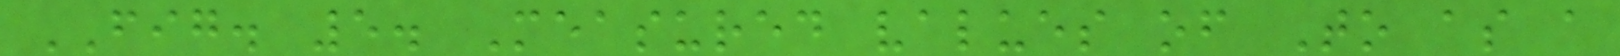FIG. 5. Measured values of To as a
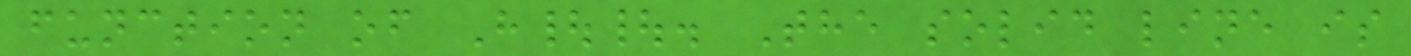function of H||. The solid line is
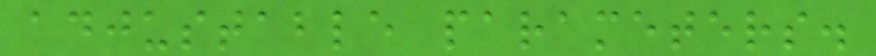adjustable parameters.
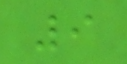9
